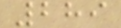289
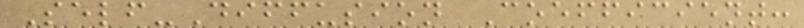Self-Diffusion Coefficient:
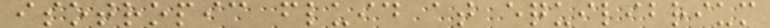isotropic fluid at equilibrium
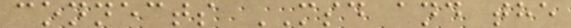connects MSD and the
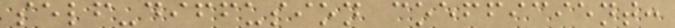self-diffusion coefficient:
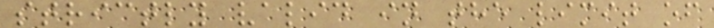strictly valid in the limit of
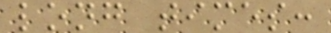long times:
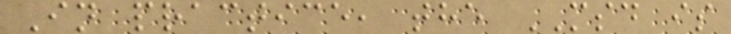In practice, the MSD is
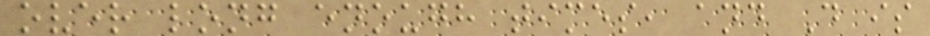over long enough times, and D is
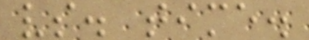vs. time.
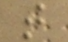t
